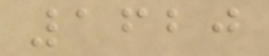1620
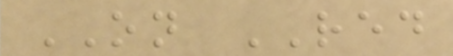ON RED
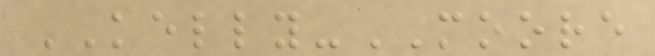KELLY-MOORE
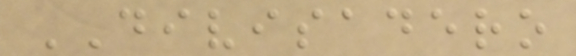DIVISADERO
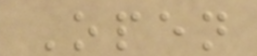Open
